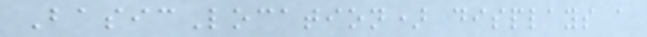BasicLocation) displays a
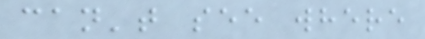can't see where
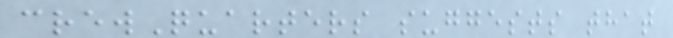crewQuarters suggests that
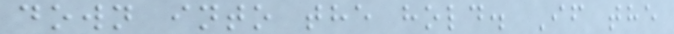down into the hold. If the
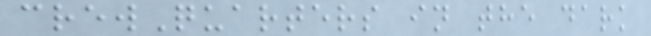crewQuarters in the dark
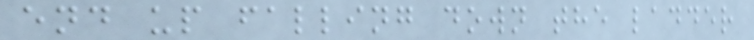end up falling down the ladder
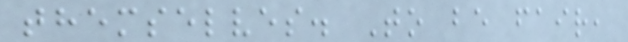themselves. To be fair,
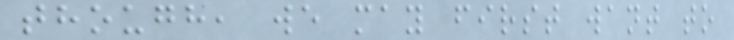though, we may first want to
